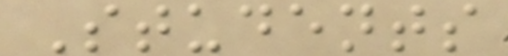Students
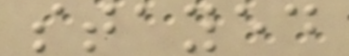stayed
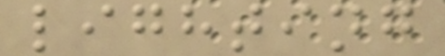lighting
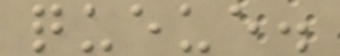queue.
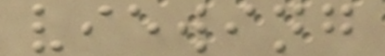viewing
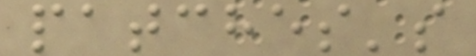patches's
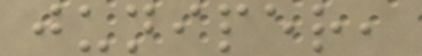juniper,
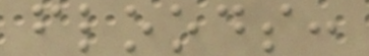floods:
